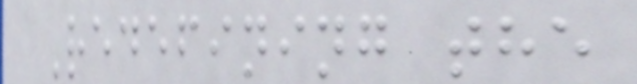Redefining the
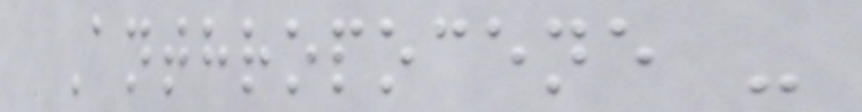Anthropocene -
